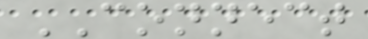CONNECT
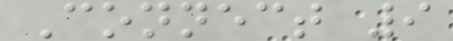Connect 9
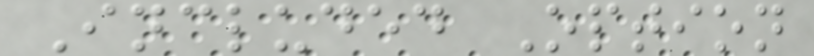Included Option
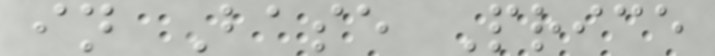in Base Price
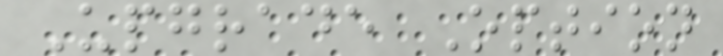Upgrade Option
